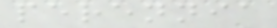perennia
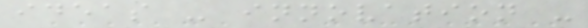ideas - innovation -
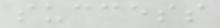success
